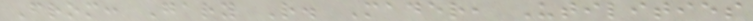From: Gary R. Mader, Utilities
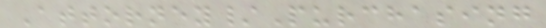Attorney/Purchasing
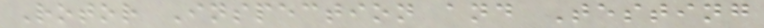Rotor Inspection and Testing
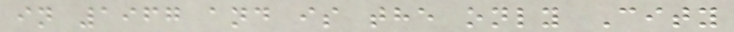in 1967 and is the only City
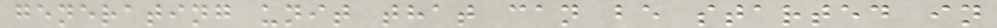generating unit that can be started in
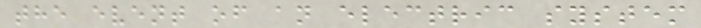the event of an electric system
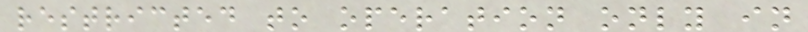restricted to operation only in
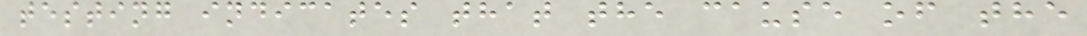testing indicates that the cause of the
